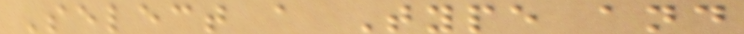Select a Type and
